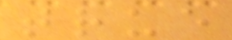true
